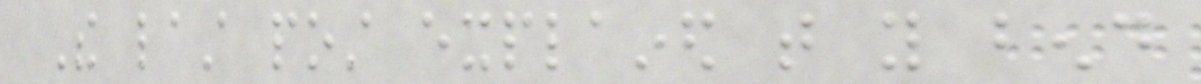The last post explained that you bend
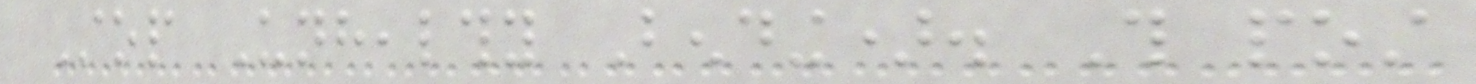Stop Unhealthy Bending). This post
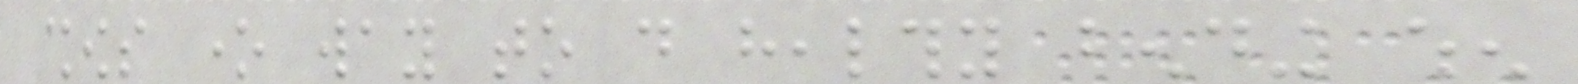shows one way to do healthy bending when
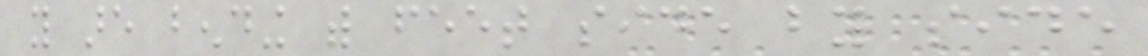you are bending with feet side by side
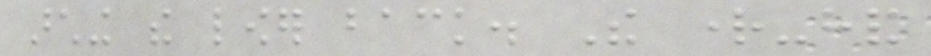arching the lower back. The right-hand
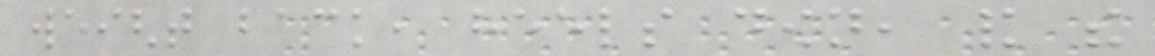weight back, heels down, and the
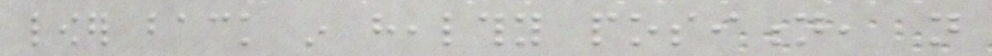lower back in healthy position, not
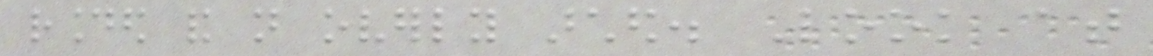rounded and not overly arched. Look at
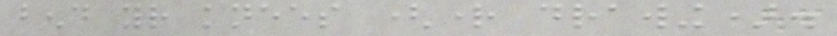bend your knees (right drawing).
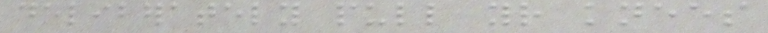deliberately pull your knees
